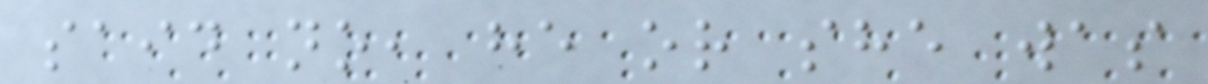said no, he or she was
